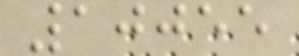10055
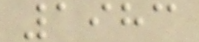1983
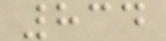834
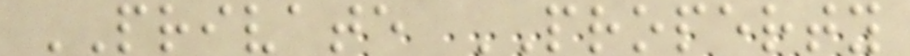PRIVATE PROPERTY
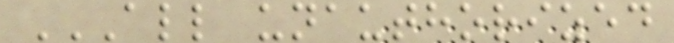ALL UNAUTHORIZED
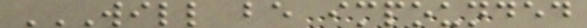WILL BE IMPOUNDED
